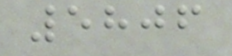5806
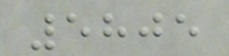5805
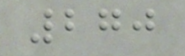270
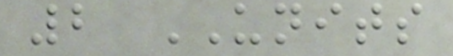2 UNITS
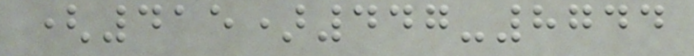(415)447-8744
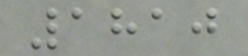1810
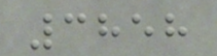3858
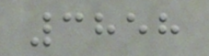3858
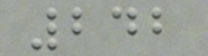242
